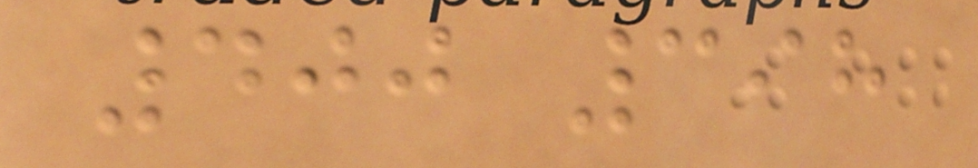400 398
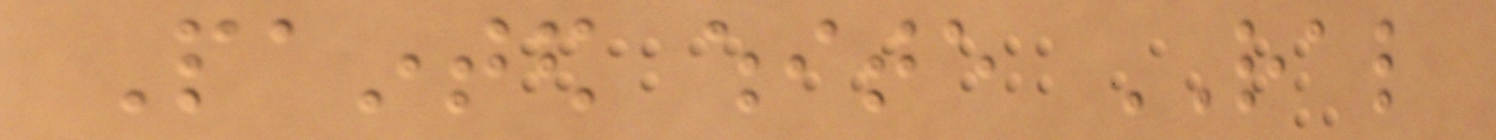Painted white RAL
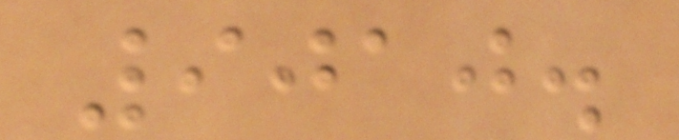9010.
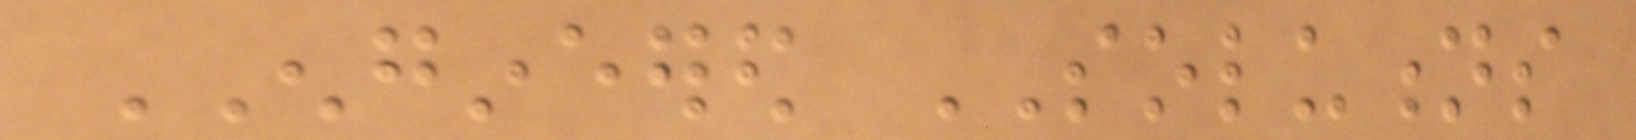ENGINEERED SOLUTIONS
